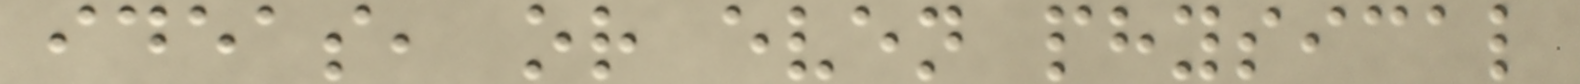ideas, or even physical
